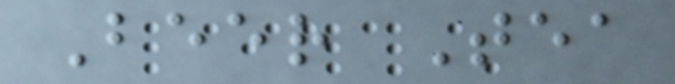Beer Tea
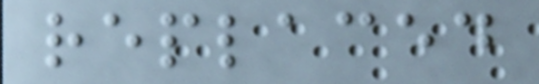replaced
